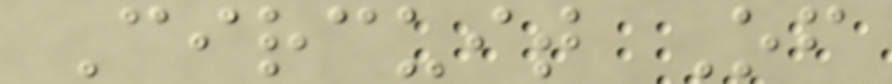Circuit Of
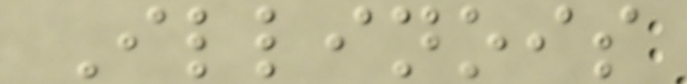Illinois
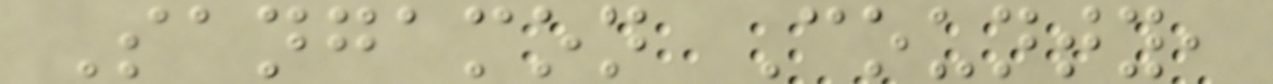Sangamon County,
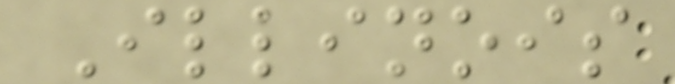Illinois
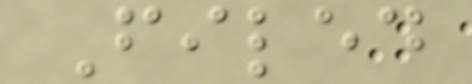Filed
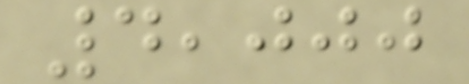4,000
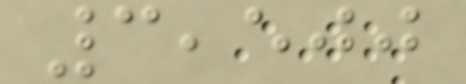3,500
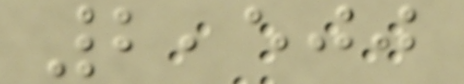2,500
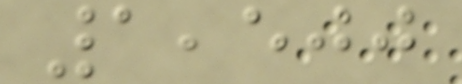1,500
